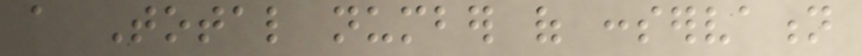a Total number of conservation
